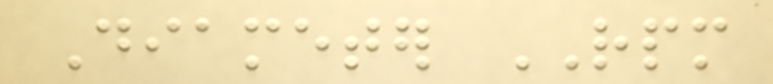Diameter RPM
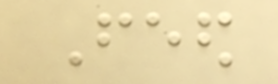Feed
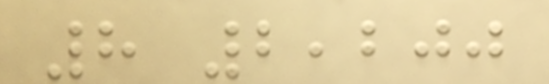8 2,200
